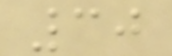30
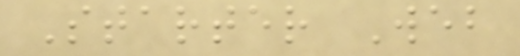Starter Web
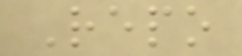Repo
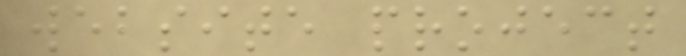website project
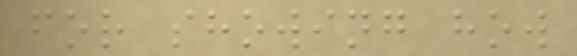for showing how
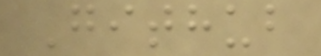Github
